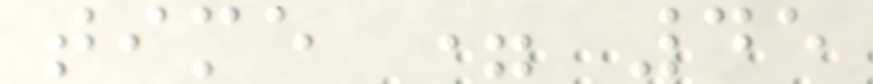time = 45
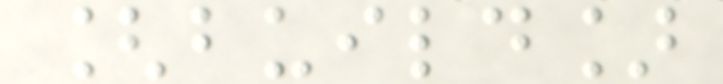[build]
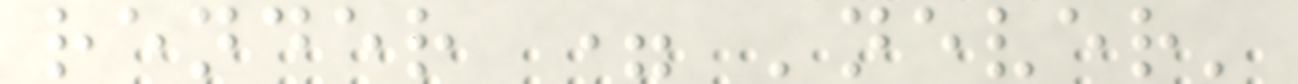render = 'never'
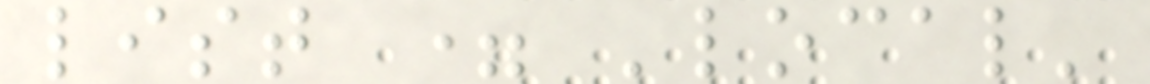list = 'local'
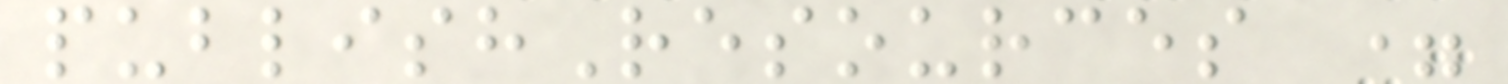publishResources =
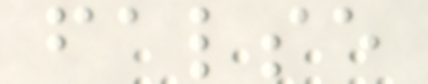false
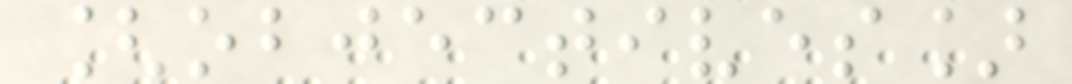[objectives]
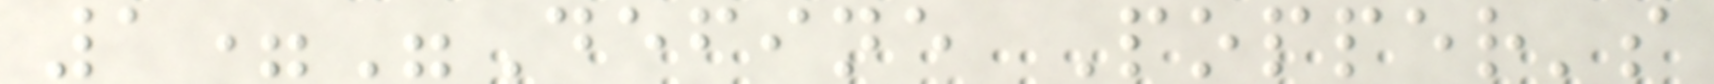1="Define Popper's
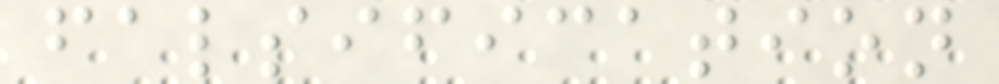falsification
